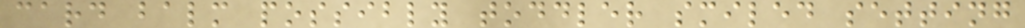card balm possibly toddler smiled setting
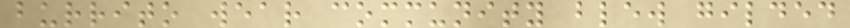burrito wear community blew gilded
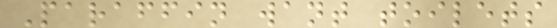Paraffin want toilets
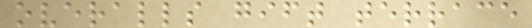overalls gift terrace
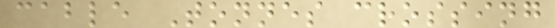cable Tonnes crossing
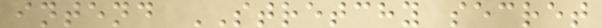intend STRETCHY secret
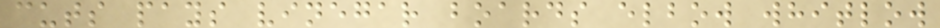cuts pays vinegar boards elbow whitlow
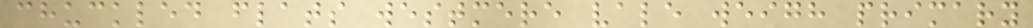chuckled flats westmere vale weigh primary
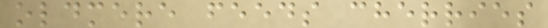oldmere feeds cherries
